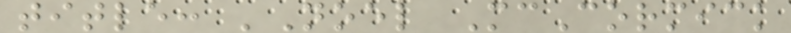title: 'Noel McCormick
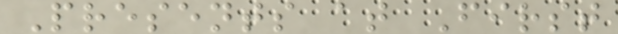Presents at First
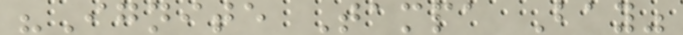"Ignite Tampa Bay"
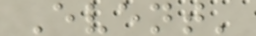Event'
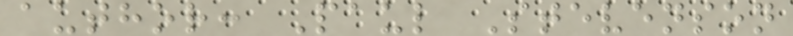author: Paul Stevenson
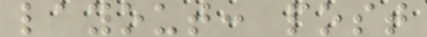layout: post
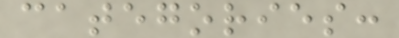categories:
